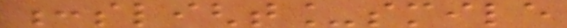:slight_smile
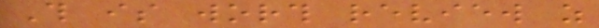This is worth review as
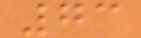73
